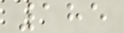185
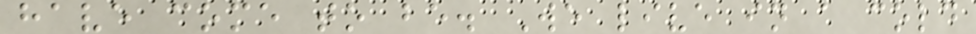have come to be. We live in a cold
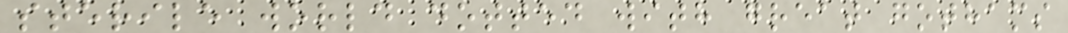sterile world dotted with great gothams
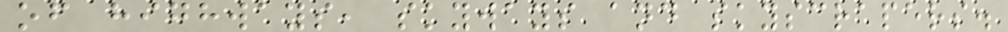of highways, skyways and skyscrapers.
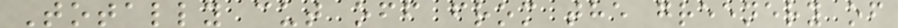Totally cut off from the greenery of
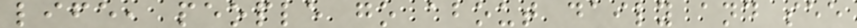life, people go about daily and see
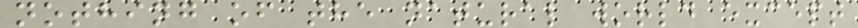nothing of the natural world except
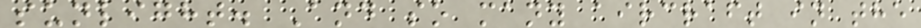sunlight. And so many aircraft in the
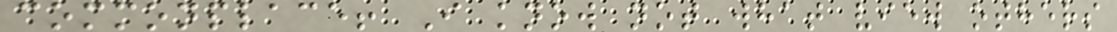commonplace! I know not what view others
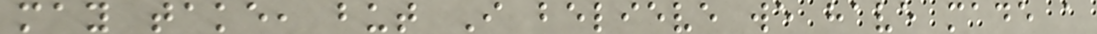may take, but I believe we have made a
